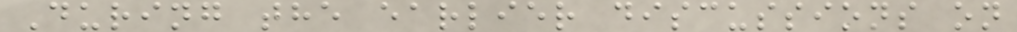During the earlier discussions on
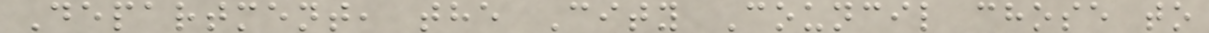Department, the City Council chose to
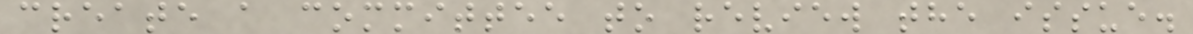create a committee to review the issue.
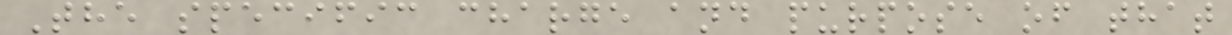The specific charge and purpose of that
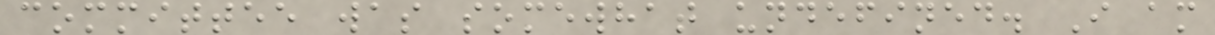committee was somewhat undefined. I am
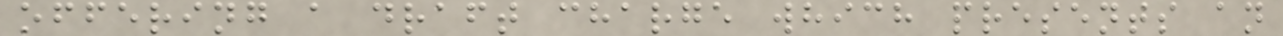offering a draft charge which presents an
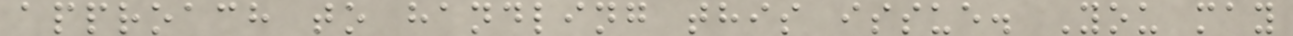approach to handling this issue. You may
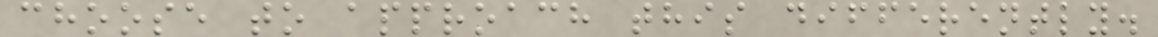choose to approach this differently.
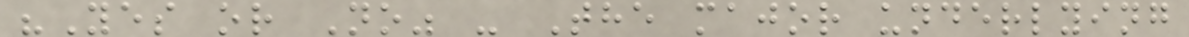"Yes or No" - The major underlying
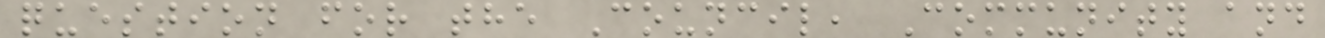question for the Council, Community and
